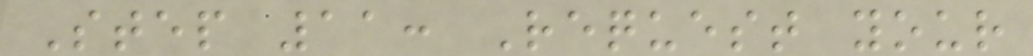Step 11: Request your
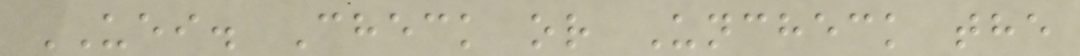UEI. Check or Uncheck the
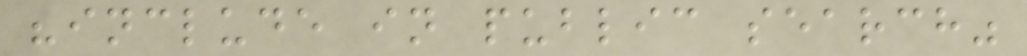"include in public search"
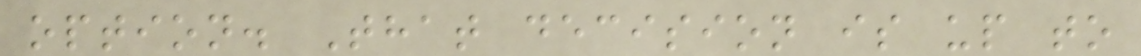option. That decision is up to
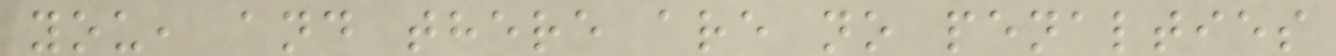you, and there are no penalties
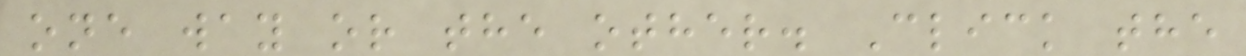one way or the other. Click the
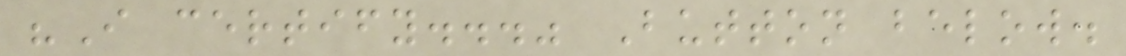"I certify..." Button below.
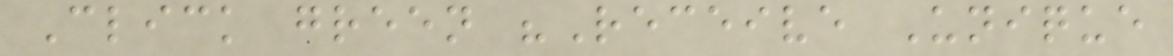Click green "Receive Unique
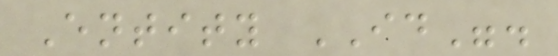Entity ID".
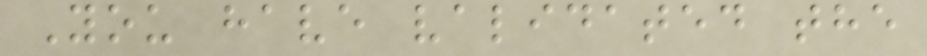You have validated the
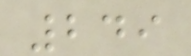249
